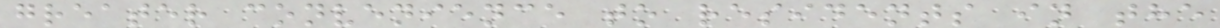greater convenience to residents in the
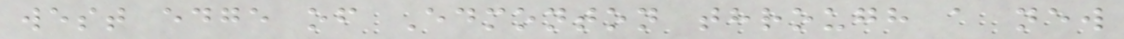west edge of Edmonton through a new
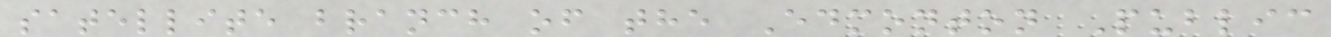satellite branch of the Edmonton Public
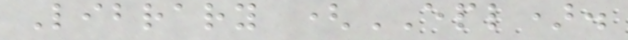Library (EPL).
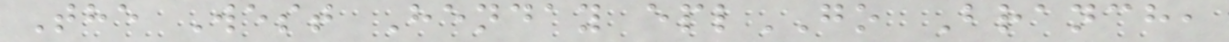The West Henday eplGO Branch,
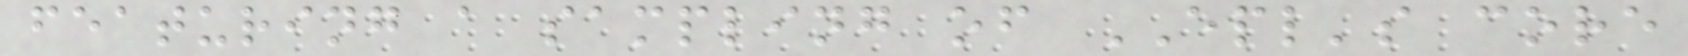featuring a sampling of EPL's core
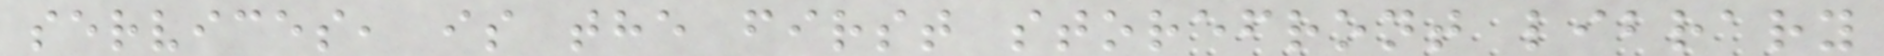services, is the first storefront library
